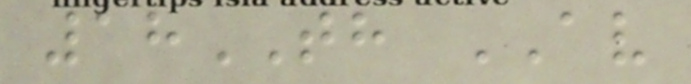18TH AV
